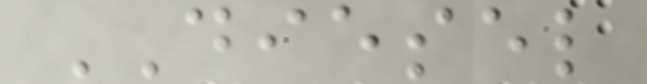DIESEL
